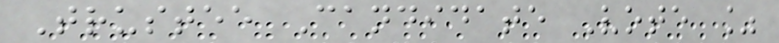Trustee Candidate Vote %
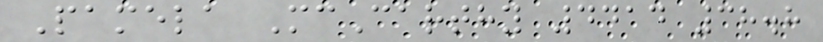Pamela McCarthy 4414 38.8
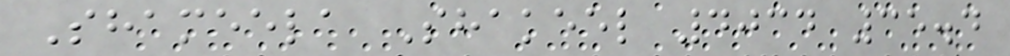Shameela Shakeel 4034 35.4
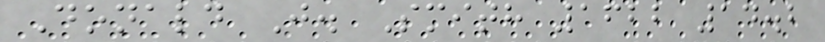Donald J. Smith 1622 14.2
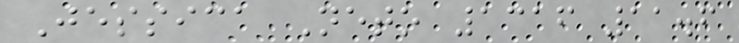Jessica Neto 1316 11.6
